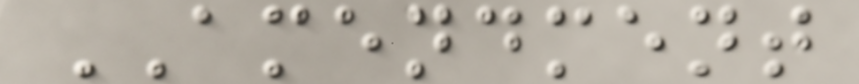AMENDMENT
